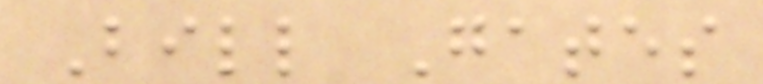Bill Gates
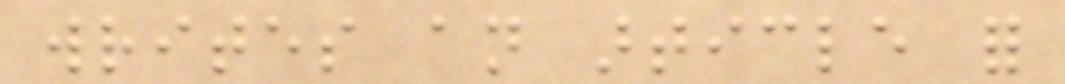writes an article for
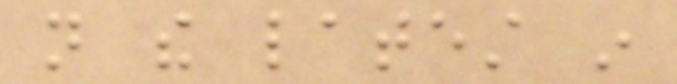not the latest in
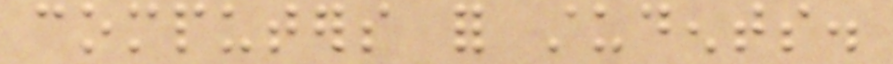computers for students.
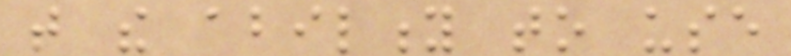that the ability to use
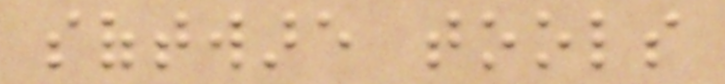software tools
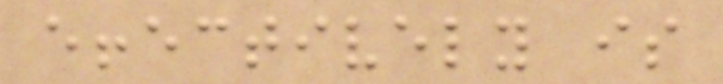effectively is
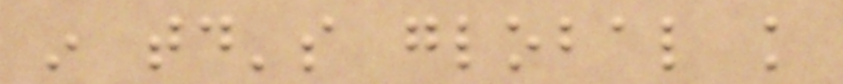in today's global knowledge
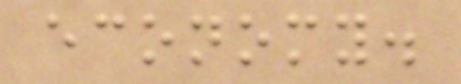economy.
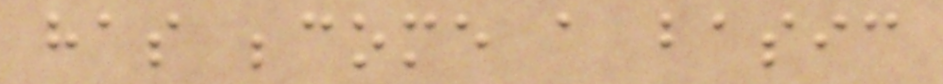has become a basic
